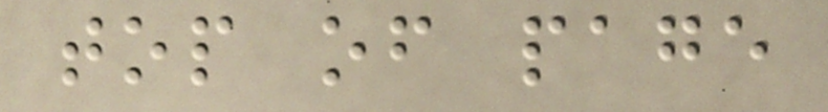top of page
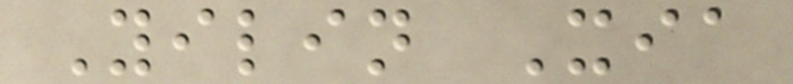Yilin Xia
